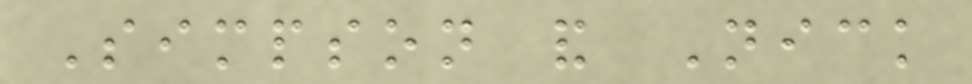Simpson and Nick
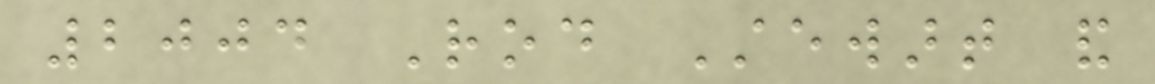2004 Rod Stewart and
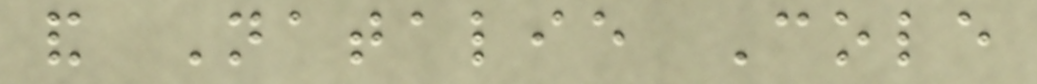and Natalie Cole
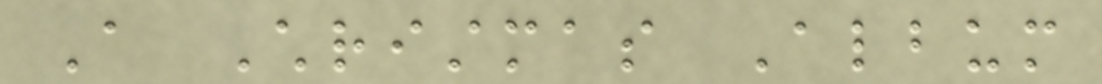A Christmas Album
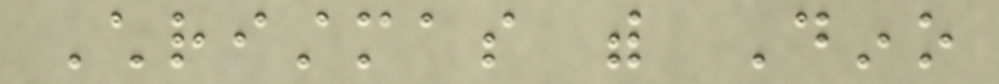Christmas with Dino
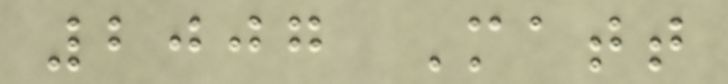2007 Matt
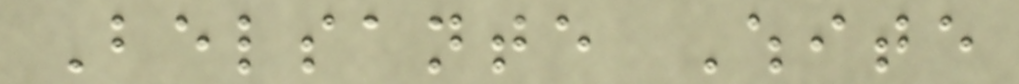Belsante White
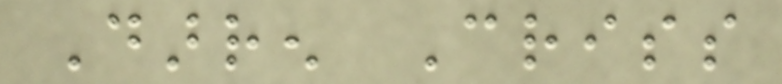Darren Criss
